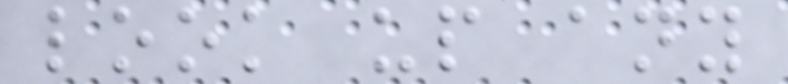look up any
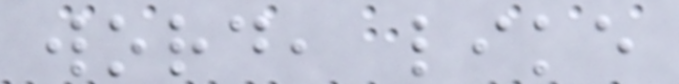word, like
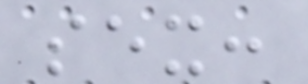sex:
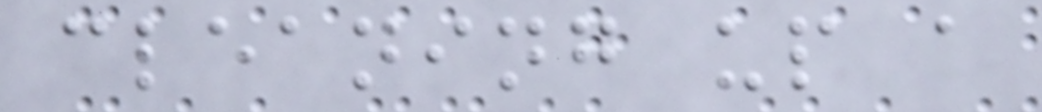cleaning up a
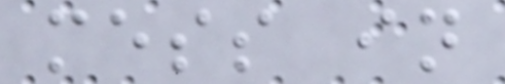mess in
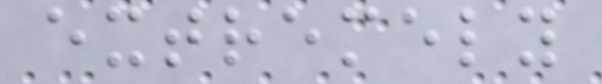extremely
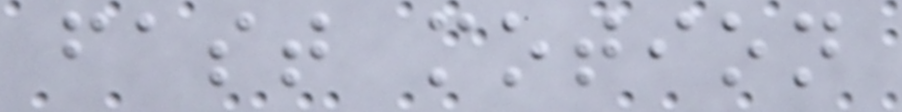fast motion
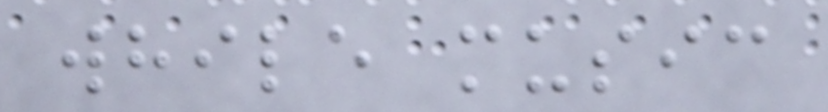while music
